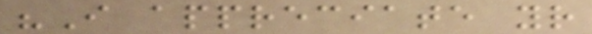"I appreciate your
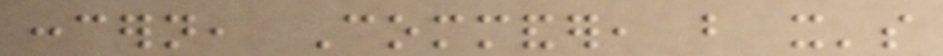concern, Commander, but it's
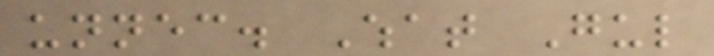unnecessary. What Gul
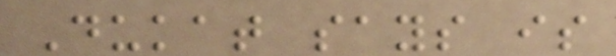Dukat says is
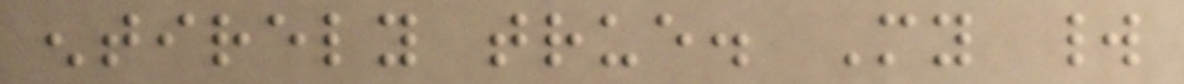entirely true. My world
